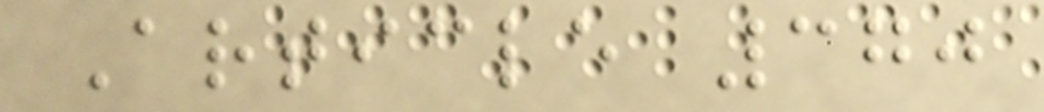Article 370
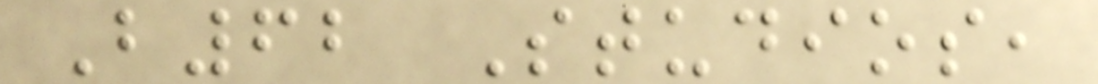B62 Studios,
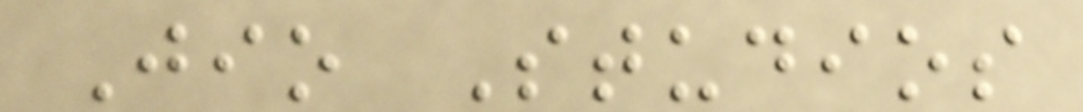Jio Studios
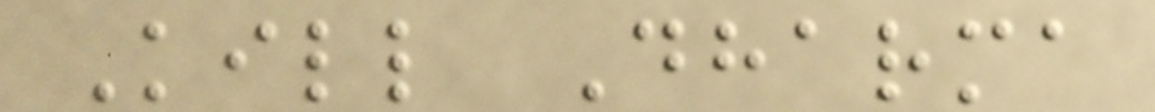Kill Dharma
